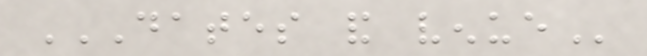DATES AND VENUE
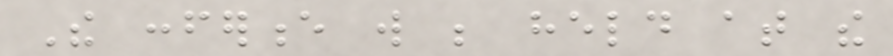The conference will be held at the
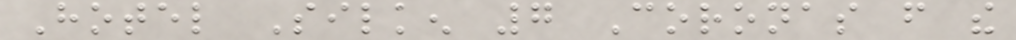Hotel Silken 7 Coronas from the
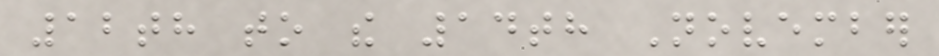12th to the 14th November
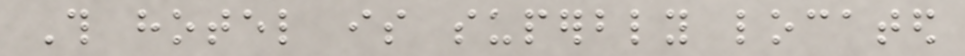This hotel is superbly located
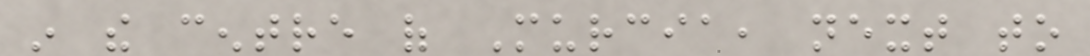in the centre of Murcia, next to
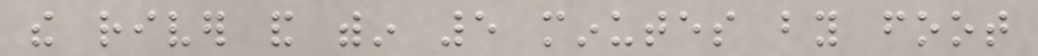the river and within 5 minutes by foot
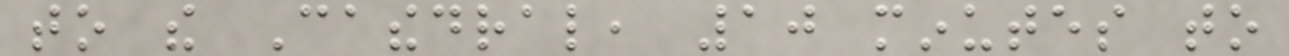to the Cathedral, 10 minutes to
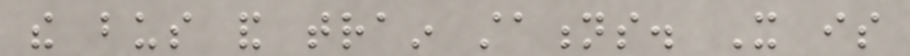the bus and train stations. It is
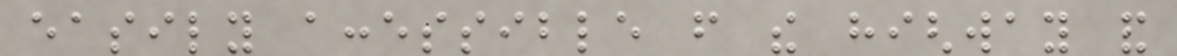easily accessible from the highway and
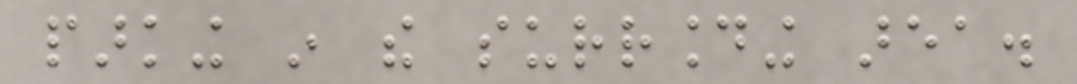parking in the surrounding area.
